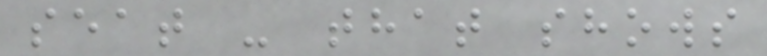seat - that shows
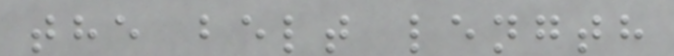the belt length
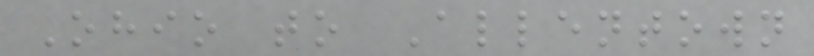Ohio to Allentown
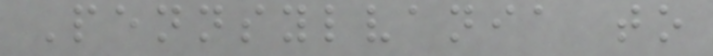Pennsylvania to
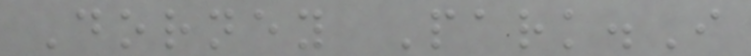Dorney Park.I
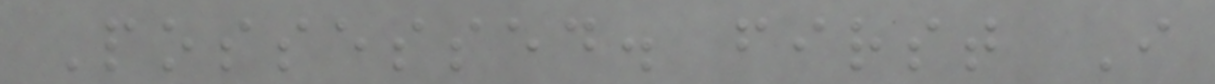Possessed. first I
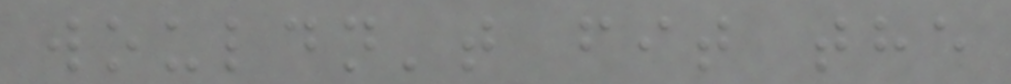wouldn't fit the
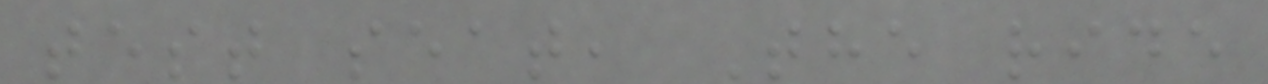test seat, The ride
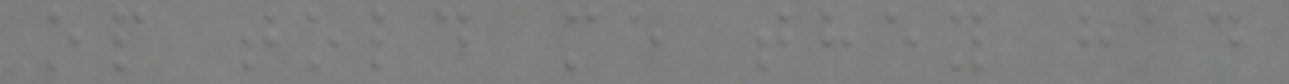op told me they had
